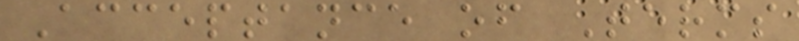Acceptance of Terms
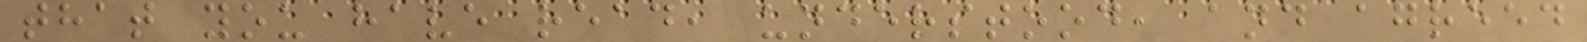that you have read, understood, and agreed
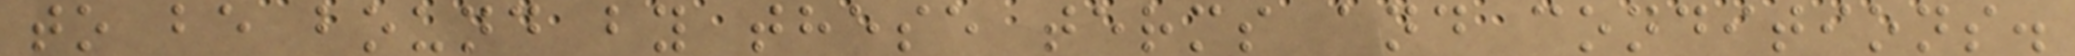to be bound by these terms and conditions.
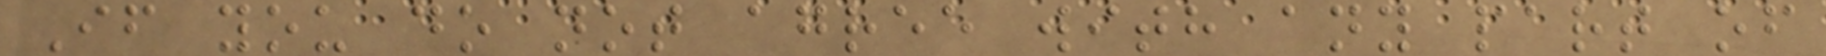If you do not agree with any part of
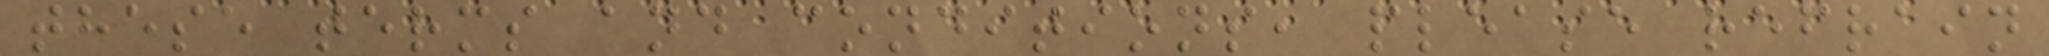these terms and conditions, please refrain
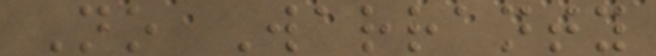No Warranty
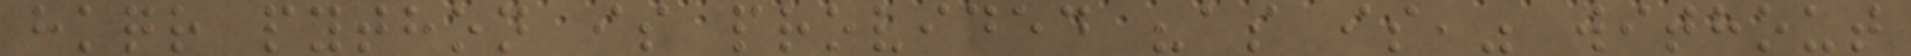hkqr python is provided "as is," without
